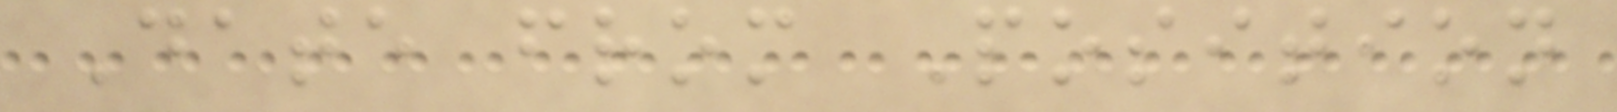Date from Position
